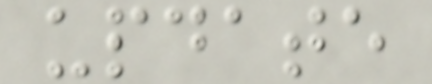update
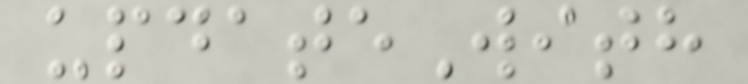updateWith
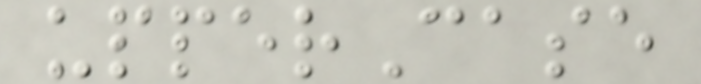upperCase
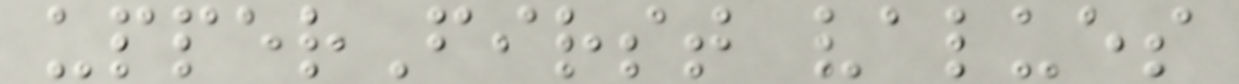upperFirst values
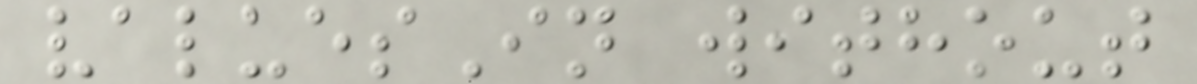valuesIn without
